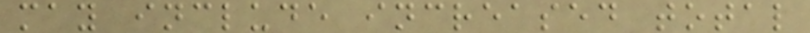may include increased total
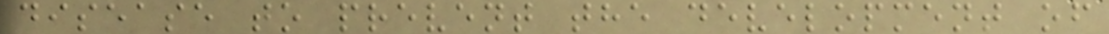disease to prevent the development of
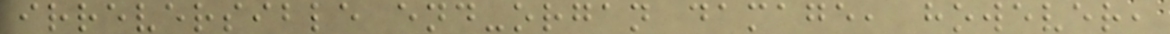irreversible end-organ damage, however,
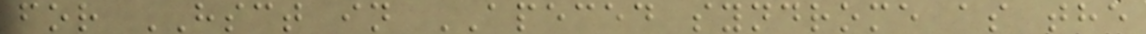for HSCT in APECED syndrome as the
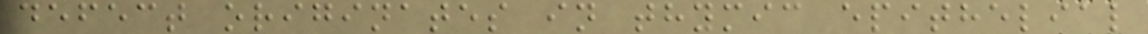defect originates in thymic epithelial
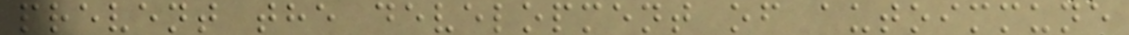prevent the development of autoimmune
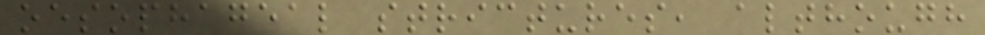oesophageal strictures, although
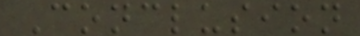Conclusion
